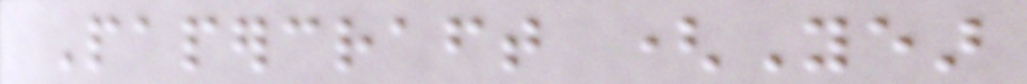Papercraft (Year
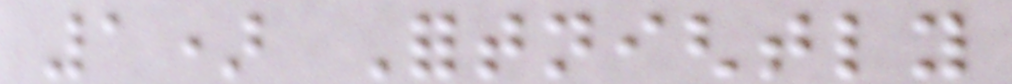1) Fortnightly
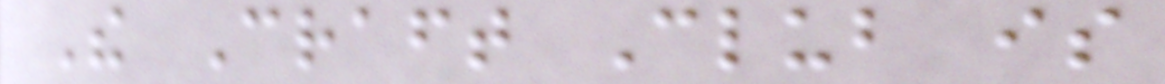The Craft Club is
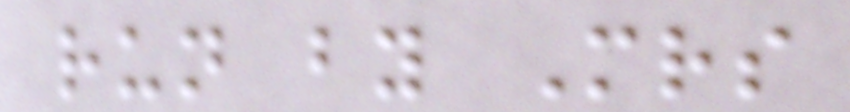run by Mrs
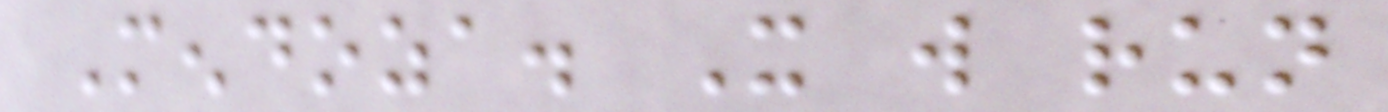Mendoza. It will run
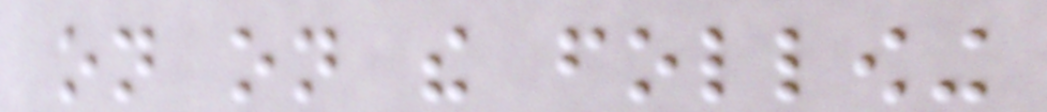on on the following
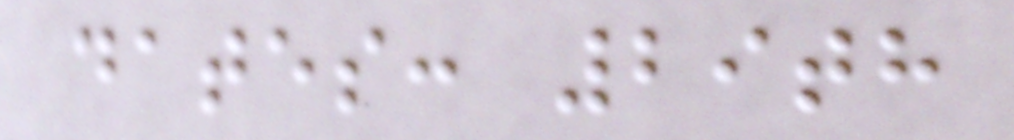dates: 29th
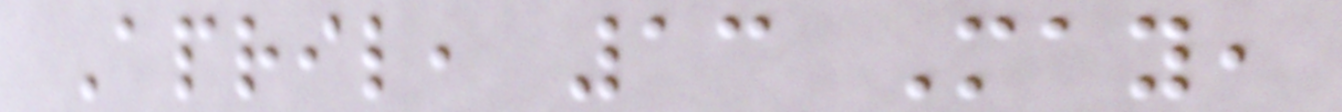April, 13 May,
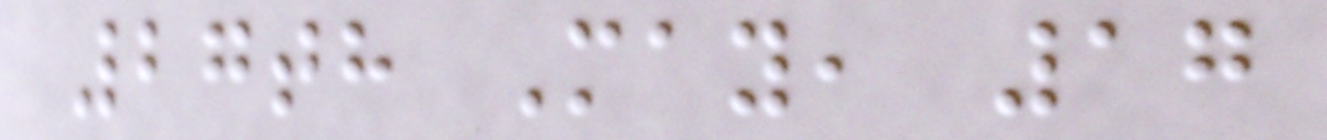27th May, 17
